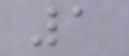1
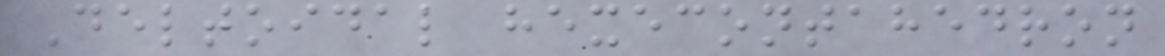Deltoidal hexecontahedron
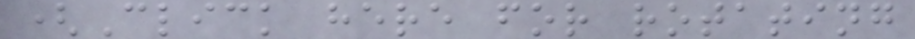(Click here for rotating
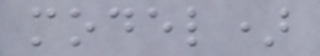model)
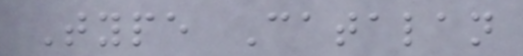Type Catalan
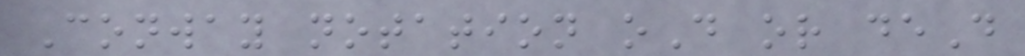Conway notation oD or deD
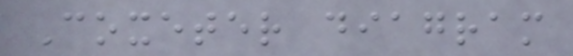Coxeter diagram
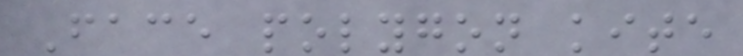Face polygon kite
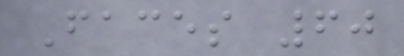Faces 60
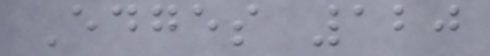Edges 120
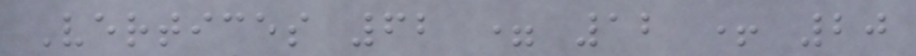Vertices 62 = 12 + 20
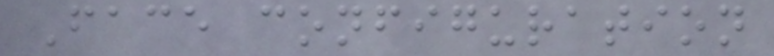Face configuration
